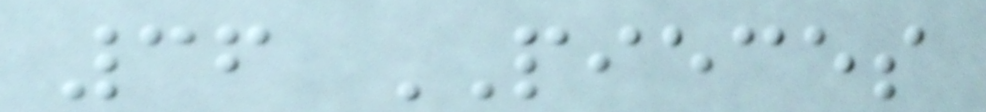36 PIECES
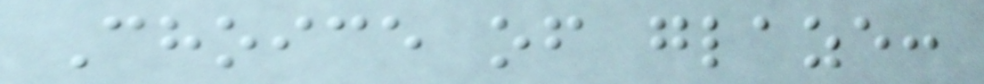Choice of glaze:
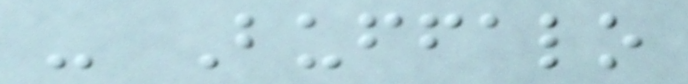- Buffalo
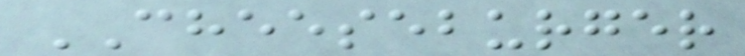CHEESEBURGER
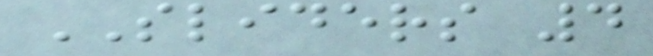SLIDERS 4
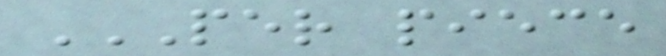PER PIECE
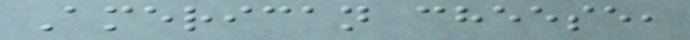American cheese,
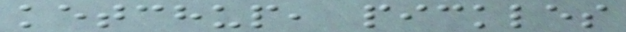ketchup, pickles
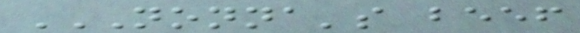NONNA'S BEEF
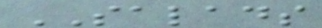SALADS
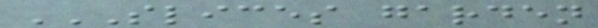SLICES GARDEN
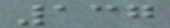137
